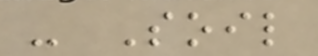- Soil
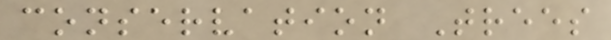conservation Trees
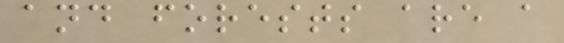and forests are a
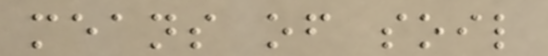means of soil
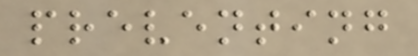preventing
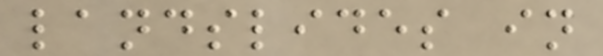landslides in
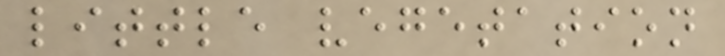little vegetation
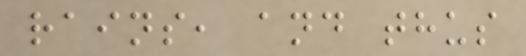rains, and thus
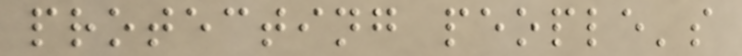protecting people's
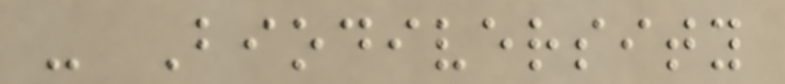- Biodiversity
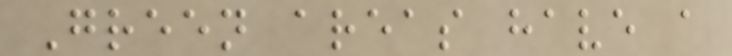Green areas have a
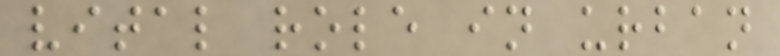vital role in urban
